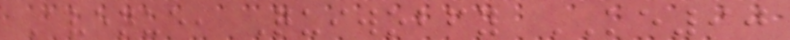Avenue, Quiwobfy KE90
